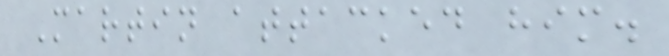Martin attacked him.
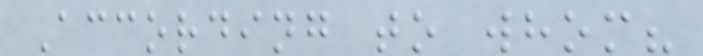According to whom?
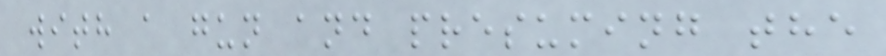with a gun and presuming the
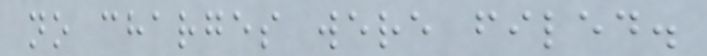no charges were filed.
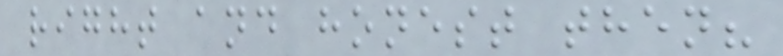right and honest then?
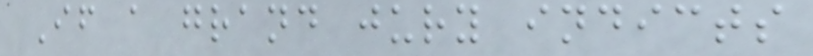If a grand jury indicts
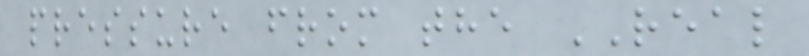pressure from the REAL
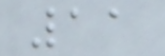11
